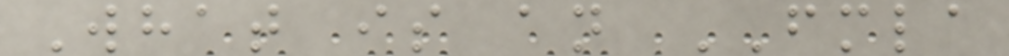What is an FMLA
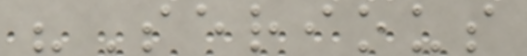"Serious
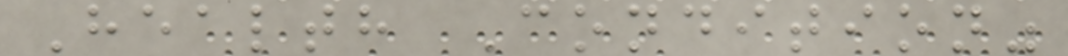Health Condition"
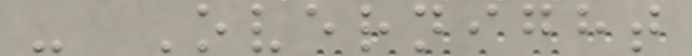- Overnight
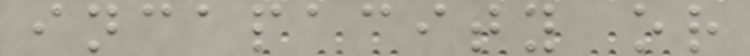incapacity or
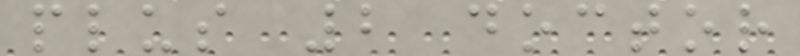plus 2 doctor
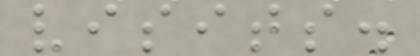visits.
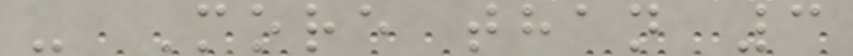- More than 3
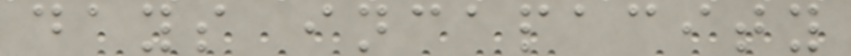days incapacity
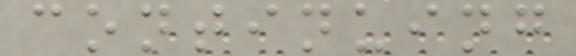continuing
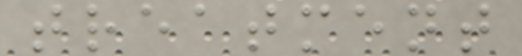treatment
